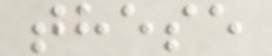these
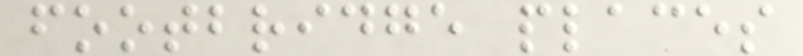footbridge places
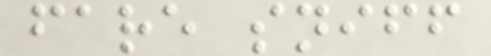fare sniff
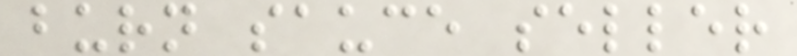burn sauce seller
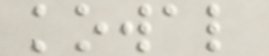kowal
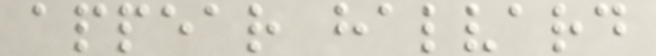appear halvard
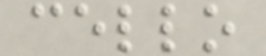cello
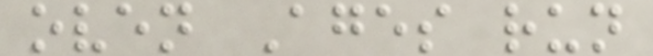oven Ages run
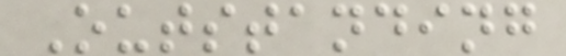Outstanding
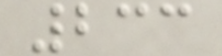233
